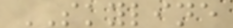SKYLINE
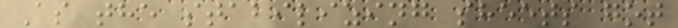As the stabilizing sheets got
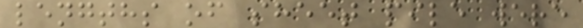lengths of sheet pile were
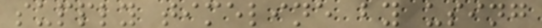supply timeline by using
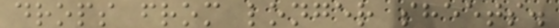drops from longer sheets.
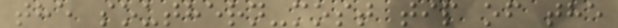the southern-most tip of the
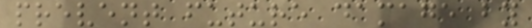prevent future damage by
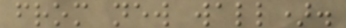from new wall).
